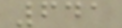641
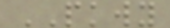PKWY
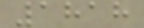1818
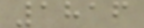1816
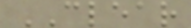CLEAR
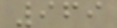969
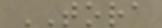TORA
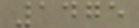1475
